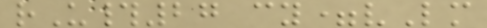rU#27 cy=vLm
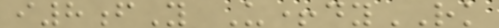i8fY U+dyRK
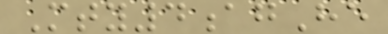Mty4agHe
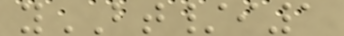yBT/i1
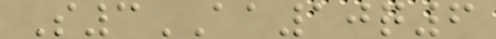S3AA10q6
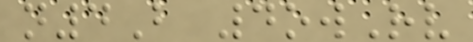n4B 4owRv
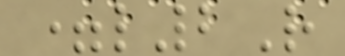=l2R
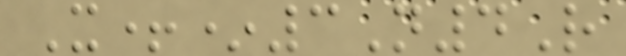X+*3N4R
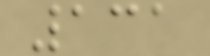131
